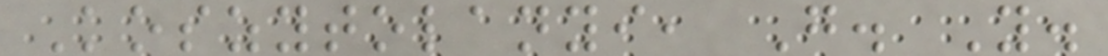Koszytolanyi, G. Y.
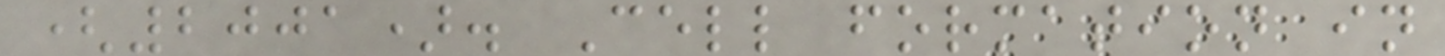(2001). Cell formation in
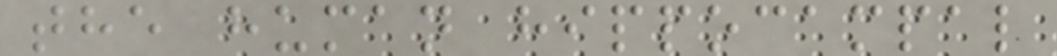the human hippocampal
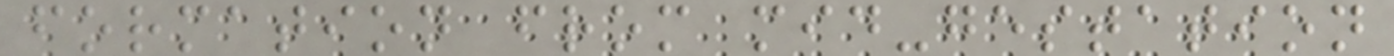formation from mid-gestation
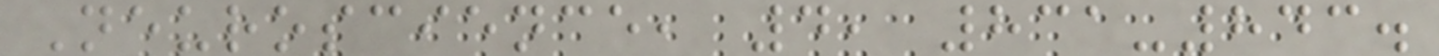Neuroscience, 4, 831-843.
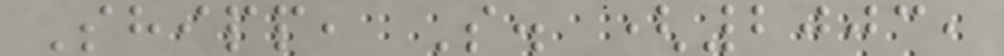Shipp, S. (2003,
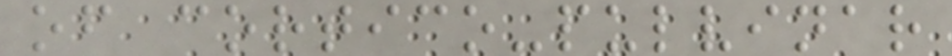of cortico-pulvinar
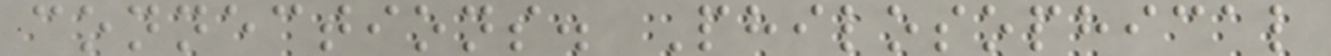connections. Philosophical
